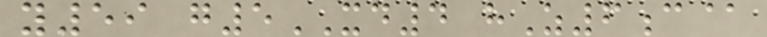y59 g5XD4 hZ6c@
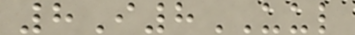8I8UUL
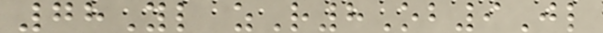78Yl zR8Ob9Jl
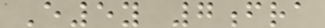E5y 7fra
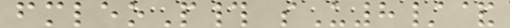fmleoP# sU8/&
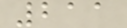211
